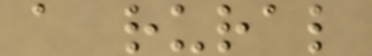a rural
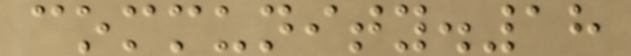community.18
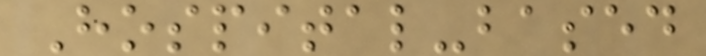Hospital-based
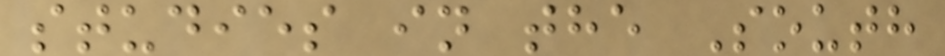studies in the South
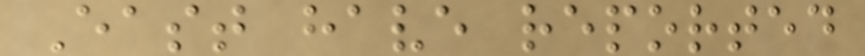East have reported
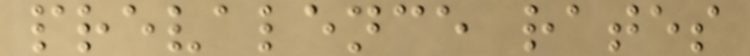prevalence rates
